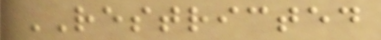RESTRICTED
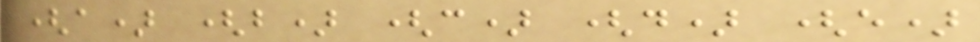(a) (b) (c) (d) (e)
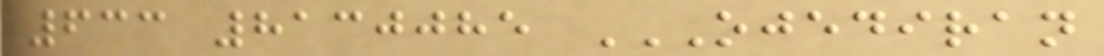633 8130085 OJEDIRAN
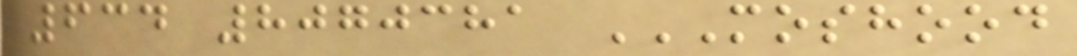634 8070381 MOSHOOD
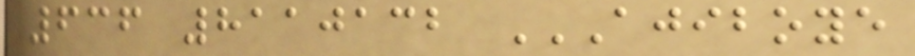636 8110132 AJIBOYE
